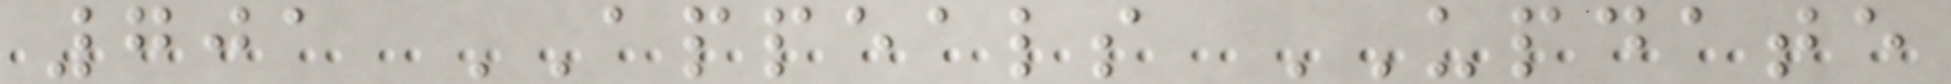701 APPEALS UPDATE
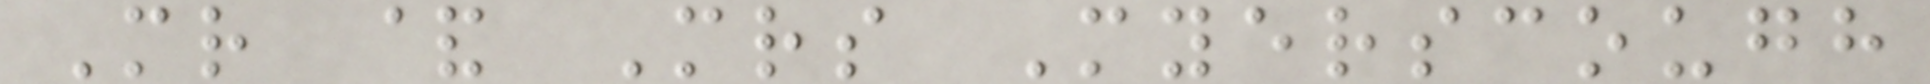Mr & Mrs Myerscough
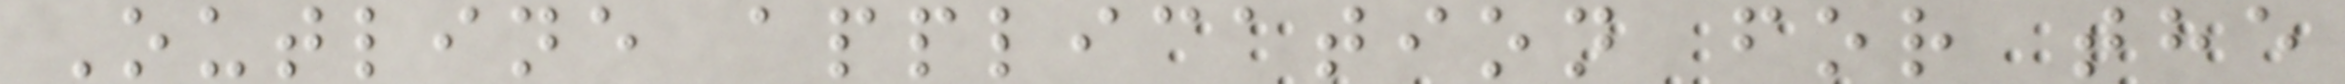Outline application for the
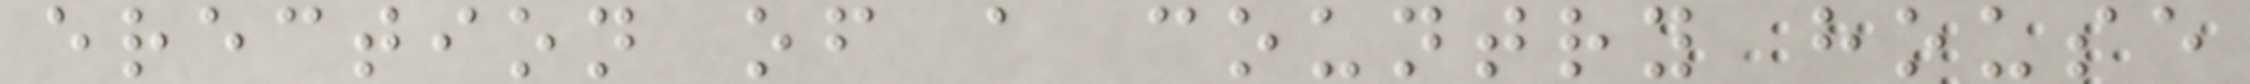erection of a country house
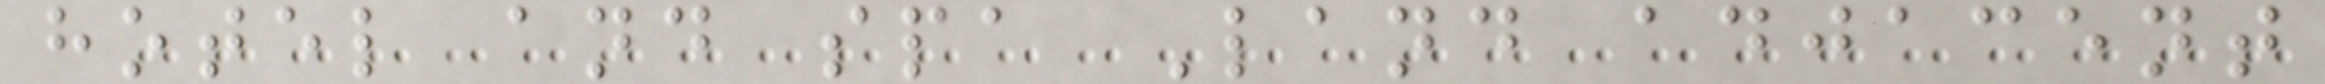hotel and spa Land adjacent
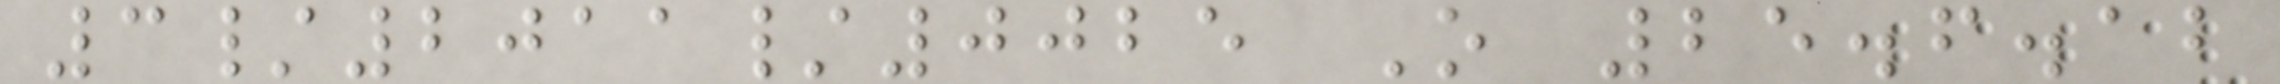3/2011/0025 O 25.6.12
